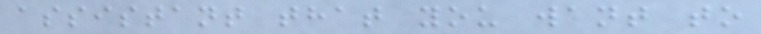assistant that you want to
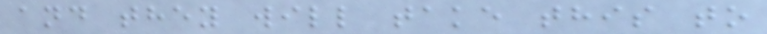and they will take this to
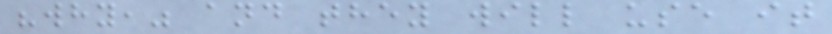"why," and they will use it
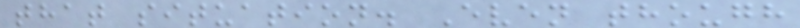that situation. Even though
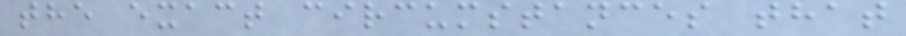the exact circumstances that
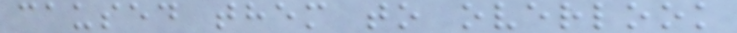caused them to overlook
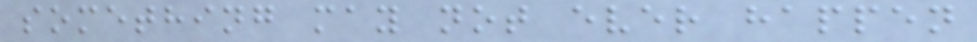something may not ever happen
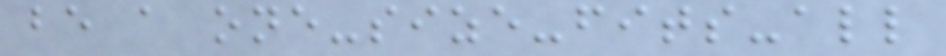be a one-size-fits-all
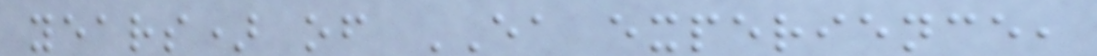years) of EA experience,
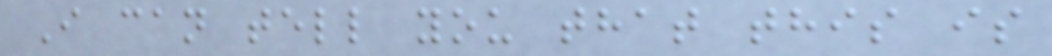I can tell you that this is
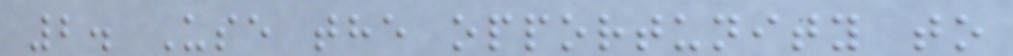2. Use the opportunity to
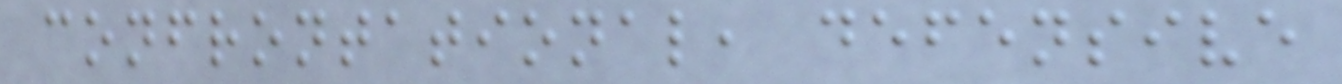confrontational, defensive
